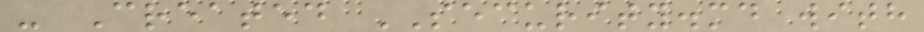- Created SECURITY.md with
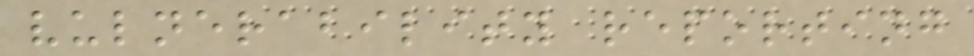vulnerability reporting
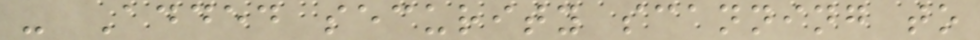- Added security scanning to
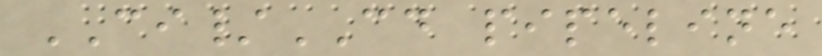CI/CD pipeline
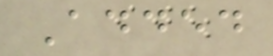Added
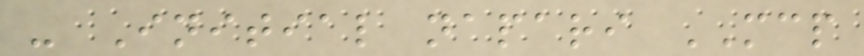- Initial napari MCP
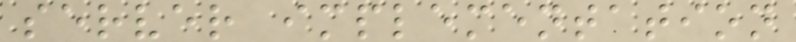server implementation
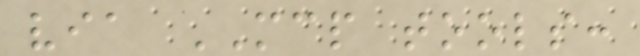via MCP tools:
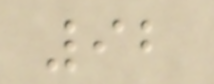92
